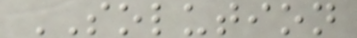SOLUTION
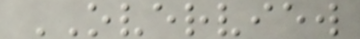OVERVIEW
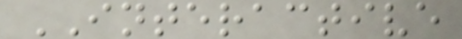INTERACTIVE
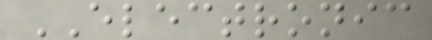ELECTRONIC
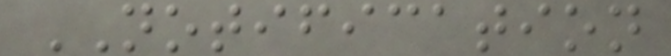NOTIFICATION
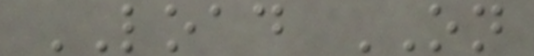LOAD ON
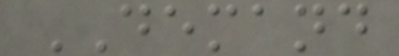DEMAND
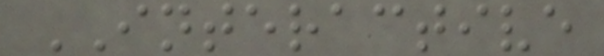INTERACTIVE
